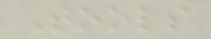Tools
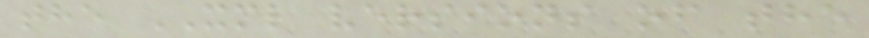the XML versions of the
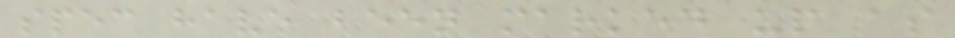spec have been marked up as
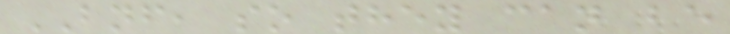BNF, so they can be
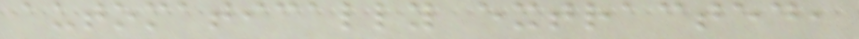automatically extracted,
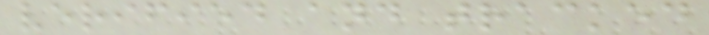verified and tracked
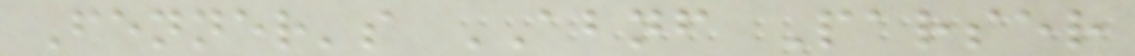Fenner's ABNF Parser
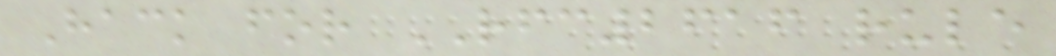Hack for RFC2616 rule
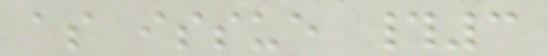as issue #3
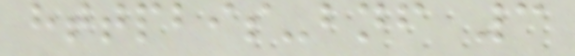httpbis-bnf 3
